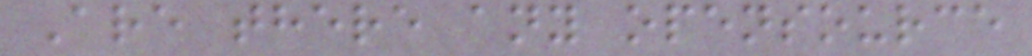Are there any opensource
